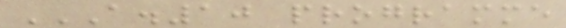A.10 PROGRAMME
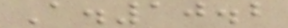A.10.2
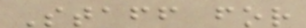Staff for
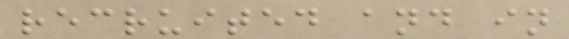recruited and in
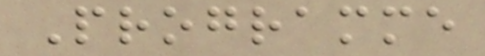Programme
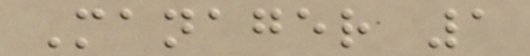Manager 1
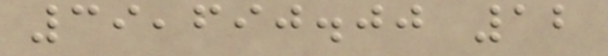39,690.00 12
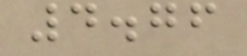4.76
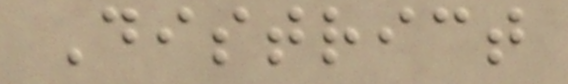District
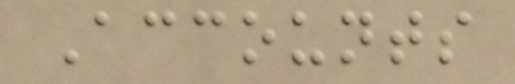Accounts
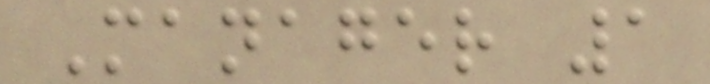Manager 1
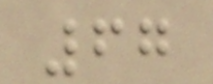67
